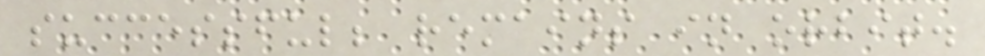successful; remains in orbit.
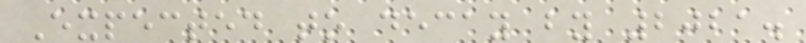Expected to decay by 2021.
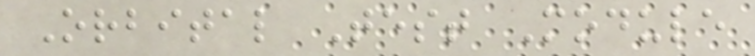Orbital Test Module
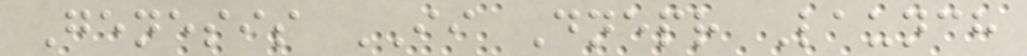Genesis II Dnepr Launch
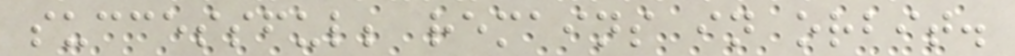successful; remains in orbit.
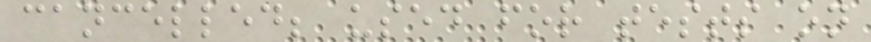cancelled; used for tests on
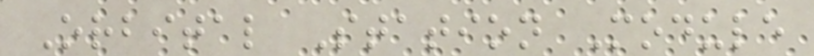Orbital Station Module
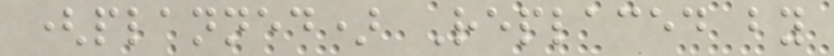(planned) Replaced by
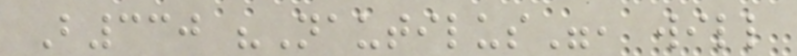B330 "Nautilus", will
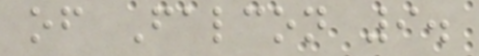of Falcon 9.
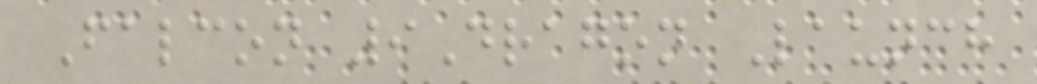Falcon 9Dragon Launch
